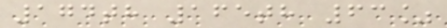174th 165th 63%
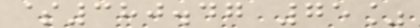$380.47 75%
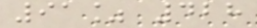91% 428
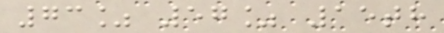73% 57% 15th
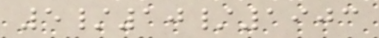5/10/1903
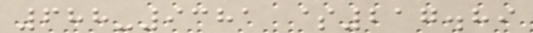688-9381 $217.89
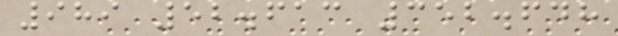989 52.613 352.648
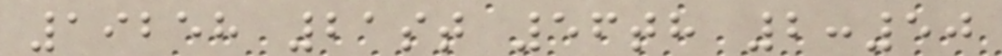19258 21st 56th 2:50
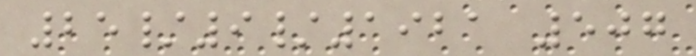25/9/1921 507
